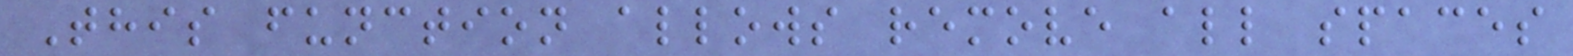This function allows remove all spaces
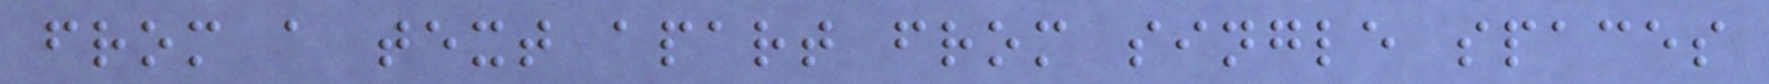from a text apart from single spaces
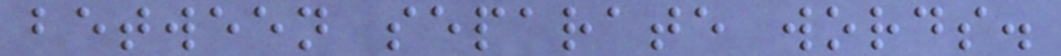between separate words.
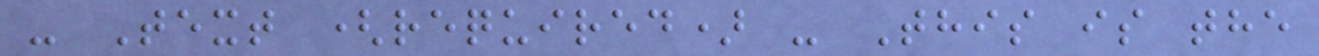- Text (required) - This is the
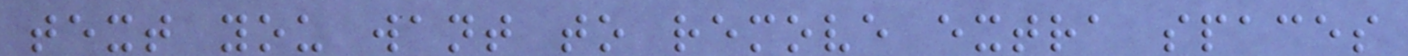text you want to remove extra spaces
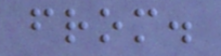from.
